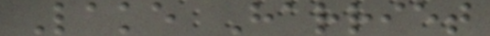Lake Harriet
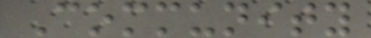Community
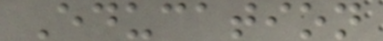Education
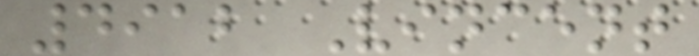4912 Vincent
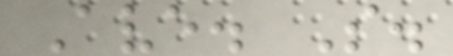Ave. S.
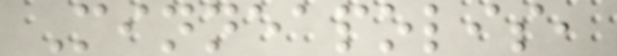Minneapolis,
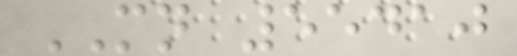MN 55410
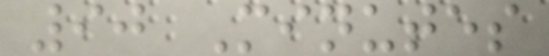90 Minutes
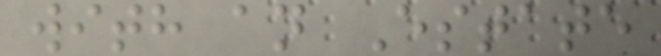with an Estate
